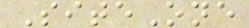SiteOne
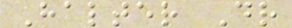Halter Dr
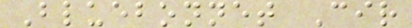Bluebonnet Cir
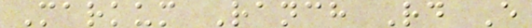Markum Ranch Rd E
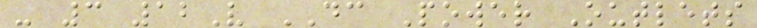- 3 12V DC Power Outlets
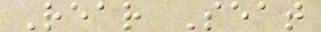Rear Seat
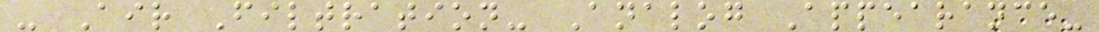- Air Filtration- Analog Appearance-
